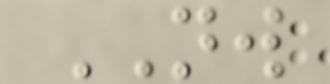NW
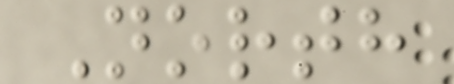North
